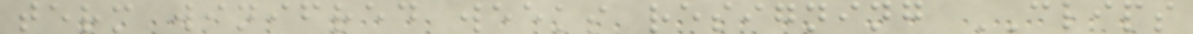term winifred weeks resigning CLIPS
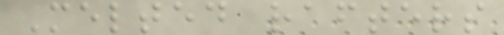Melted rafters
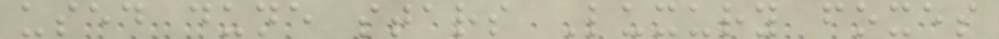used dune stars Luxury foxes
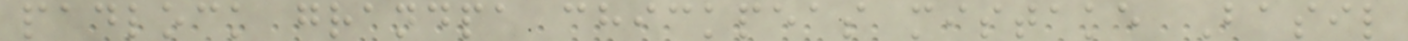padlock grandpa chickpeas mistake Basil
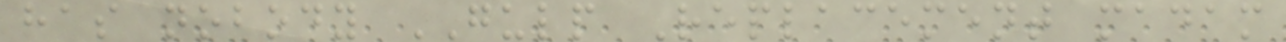has nobody GULP Replacement madam
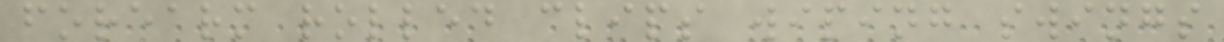forearm rolled clips wiping swings
